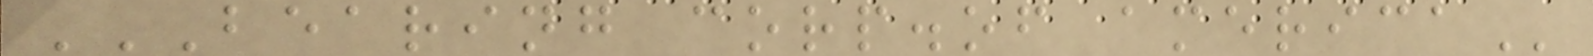BEARING CORP.OF AMERICA
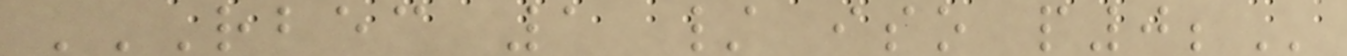RBEC 1 / ISO P0;
